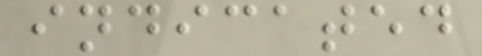indicated
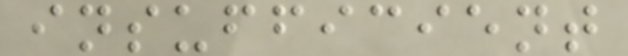insufficient
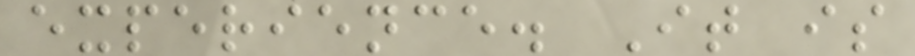experience. It is
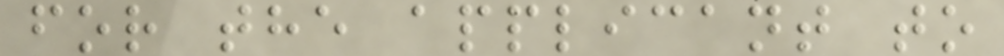for the applicant to
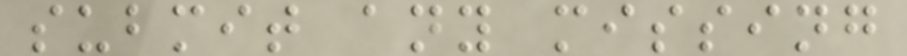submit any missing
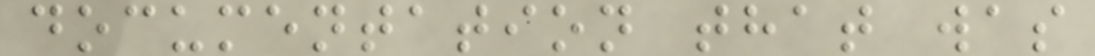documentation that was
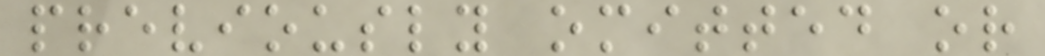previously omitted or
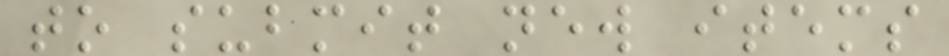to submit new items
